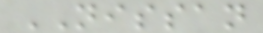NISSAN
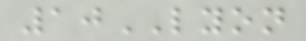10LYON
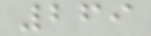269
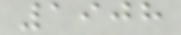1908
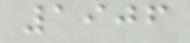1906
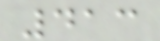413
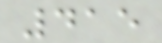415
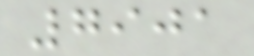7901
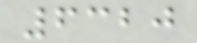6320
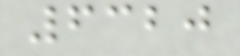6320
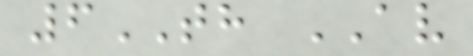6TH AV
